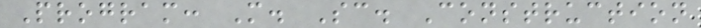Program: M. Sc. Construction
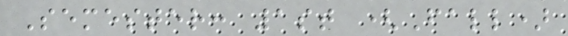Semester: 1st (Fall)
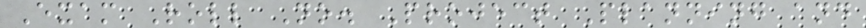Exam Roll No. Project Planning and
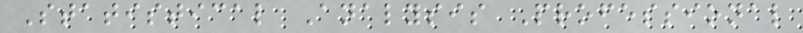Statistical Analysis Professional
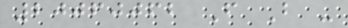20060062 F B -
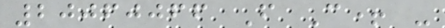20060066 F C+ -
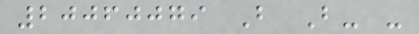20060079 B B- -
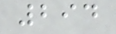294
